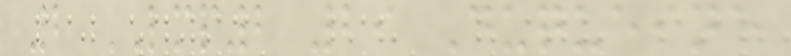2 LMP2 29 Duqueine
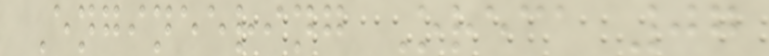Engineering Oreca 07
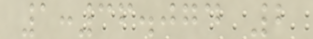1:36.074 2
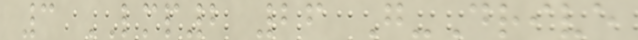3 LMP2 26 G-Drive
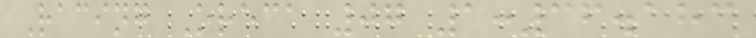Racing Oreca 07 1:36.183
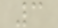3
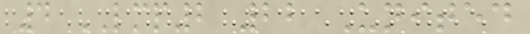4 LMP2 22 United
